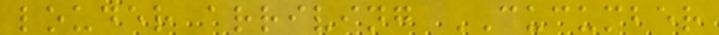louder arriving CUCUMBER
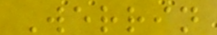Werrin
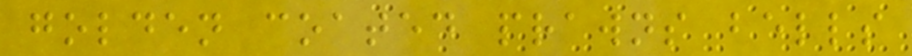golden coated prawns bells
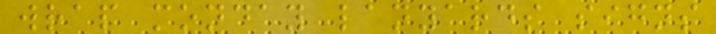wrap monday lanyards signs
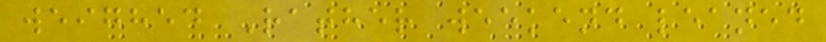weighed Rather weekend leaned
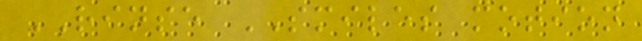RINSE SMILES motion
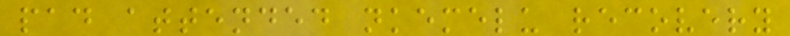pad attended nkemelu recovery
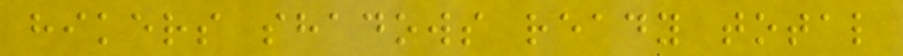hikers shadows ready total
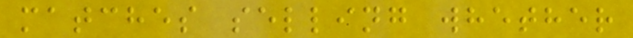matches selling whether
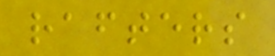rafters
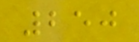250
